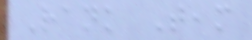Rank Team
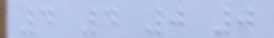4 4 0 0
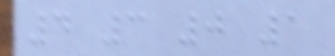4 3 0 1
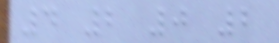4 2 0 2
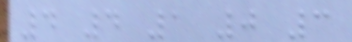4 4 1 0 3
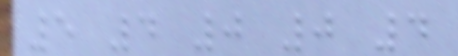5 4 0 0 4
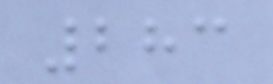283
